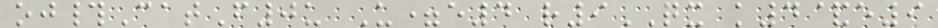oj#CatF0u U=e4 r9QX k4&e9
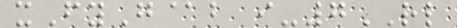xFyG@b i-7RL
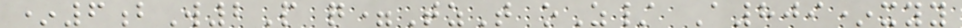*6bW2P q=TzT oZ/ A809*xyy
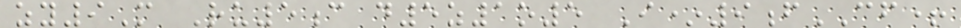zy9M Ru5c d5z1o5 I*9fCF+
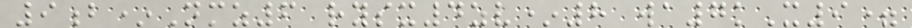9b*Nmz6 rysx4zv*8 wa7kX9=
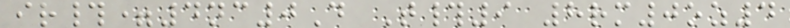ir#=4nc0D T#9 8rm0oz4
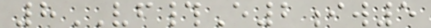8VF#E2iw5
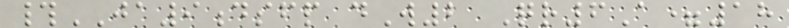#JA9dsfp dW2 Qr6A=18
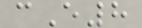cE8
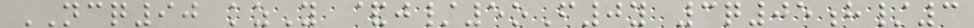NCQ90 kzY &j/5oF0y 3q05h/3
